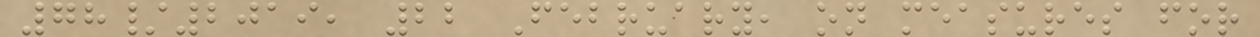78/2019, 22 February, on measures for
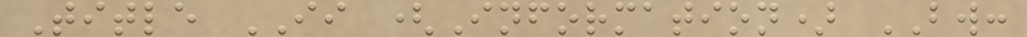Title II (Information) BW:
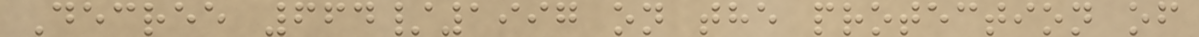Decree 664/1997 on the protection of
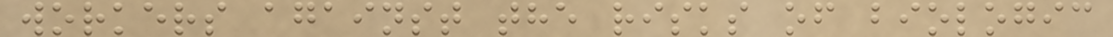workers against the risks of biologic
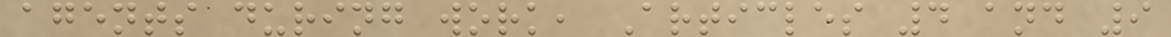agents during work, Articles 4 and 9
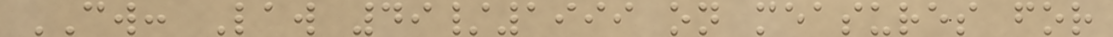CW: Law 49/1999 on measures for
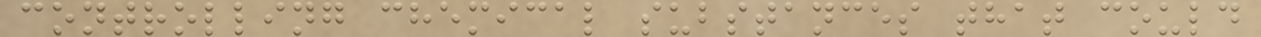controlling chemical substances that could
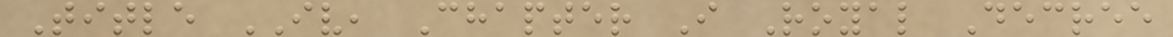Title IV, Chapter I Royal Decree
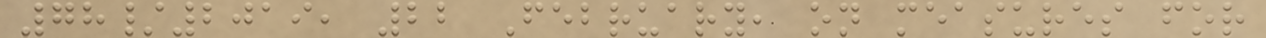78/2019, 22 February, on measures for
